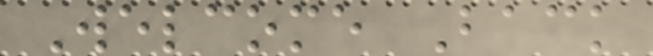Welcome Back
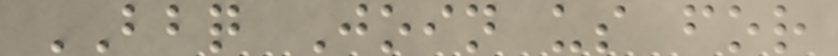BBQ Join us for
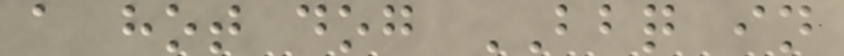a hot dog BBQ in
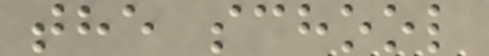the school
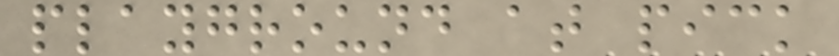playground at pick
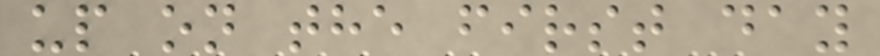up on the first day
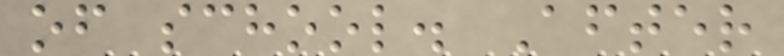of school. After
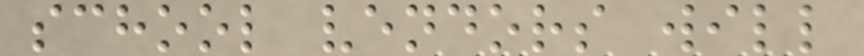school vendors will
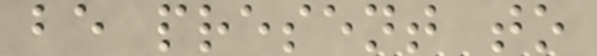be present to
